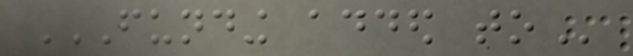FUNDING ADDED TO
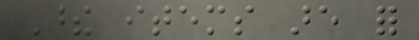These items are for
